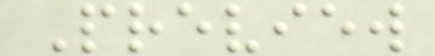Preview
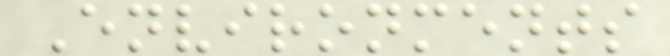Environments
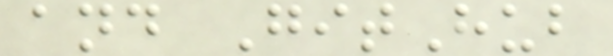and GitHub
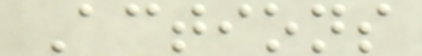Actions
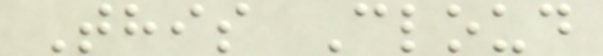This Cloud
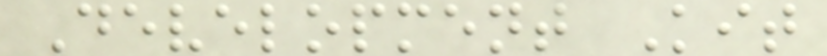Development Kit
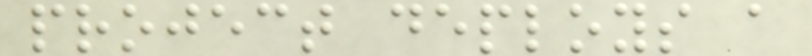project deploys a
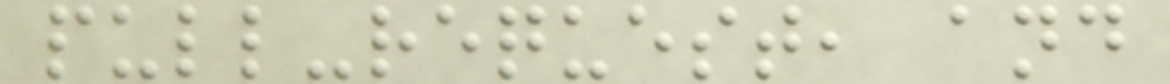pull-request, and
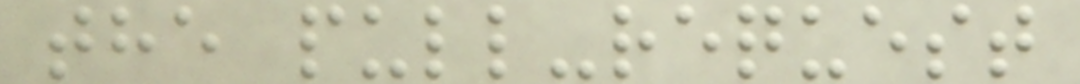the pull-request
